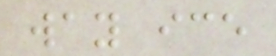way ice
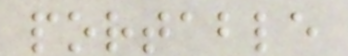portable
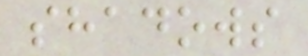shadows
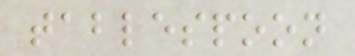tablespoon
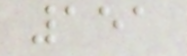151
